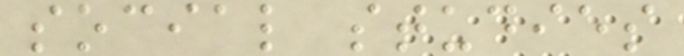social studies
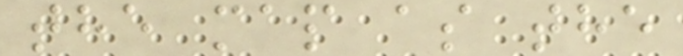the map as the
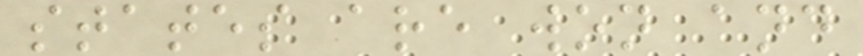states are won and
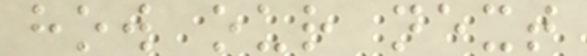how our next
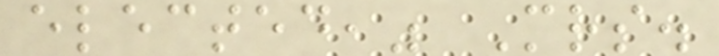elected," Mrs.
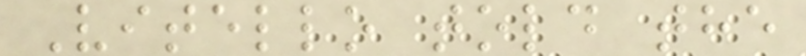Vitello told the
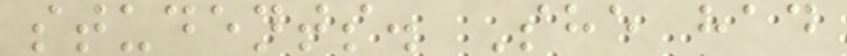students. She had
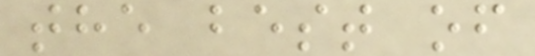the best of
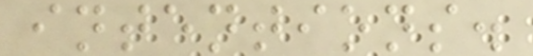intentions.
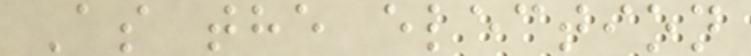As the election
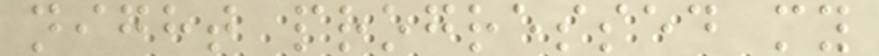night progressed my
